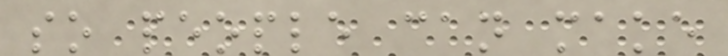so people can make
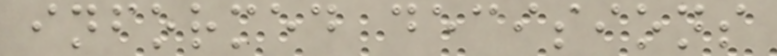informed decisions
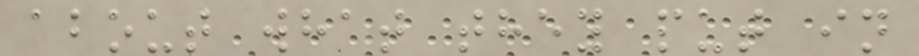about what they put in
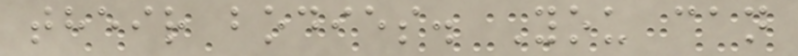their bodies. You can
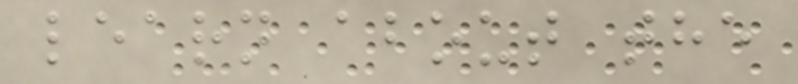learn about the
